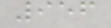956
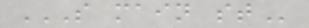S MAIN ST
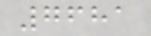7681
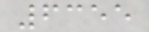6355
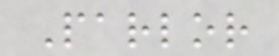Parlor
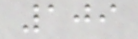109
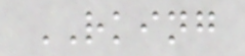RKING
